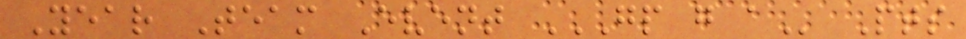Year Team Event GP G A Pts
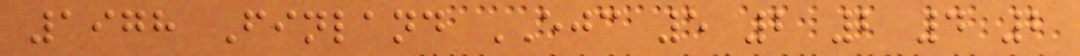1978 Finland EJC 5 2 2 4 2
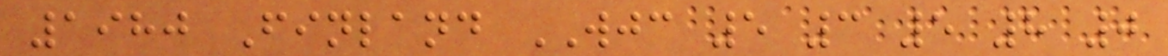1980 Finland WJC 5 3 5 8 0
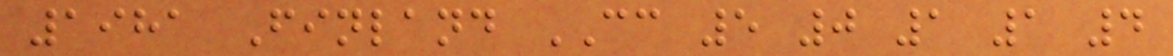1981 Finland CC 5 0 1 1 4
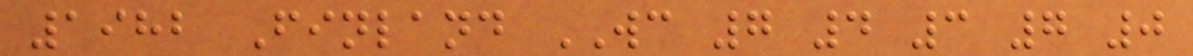1982 Finland WC 7 4 3 7 0
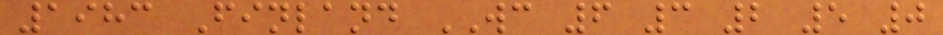1983 Finland WC 6 3 2 5 0
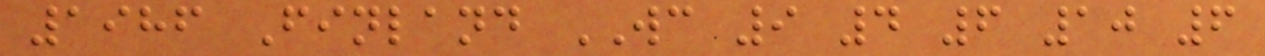1986 Finland WC 9 4 6 10 6
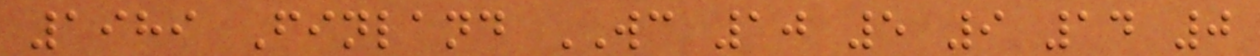1989 Finland WC 10 5 9 14 0
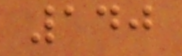140
